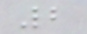2
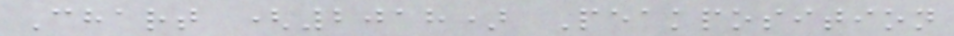Chart (2018) Peakposition
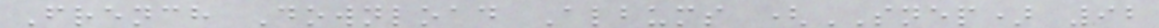French Download Albums (SNEP) 92
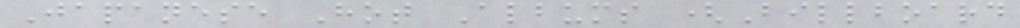Japanese Hot Albums (Billboard
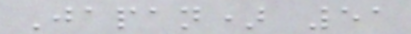Japan) 51
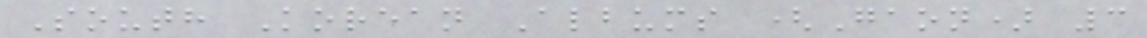South Korean Albums (Gaon) 3
